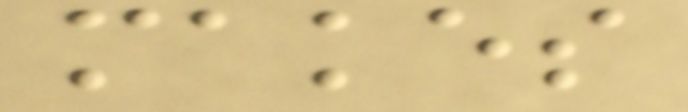makes
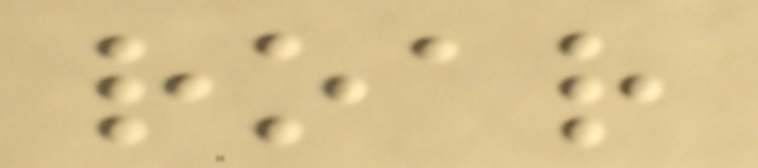roar
